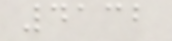4132
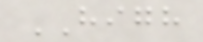HIGH
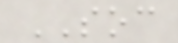SOC
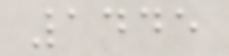1445
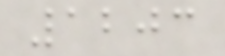1203
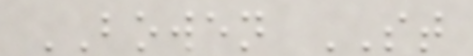BOWEN ST
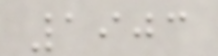1903
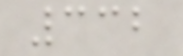332
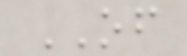OF
